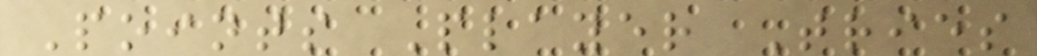Points Player Tries
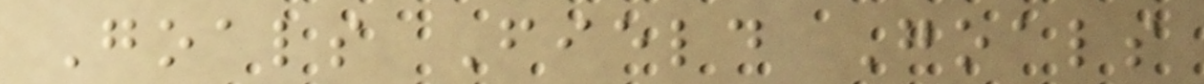Goals Field Goals
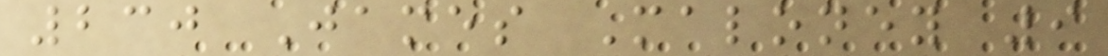230 James Maloney 9
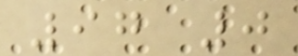97 0
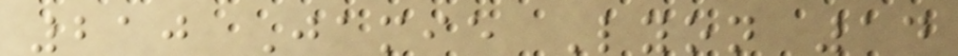210 Jamie Lyon 14
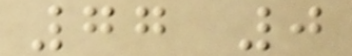77 0
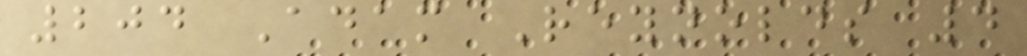204 Adam Reynolds 4
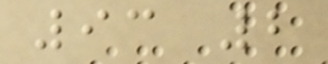93 2
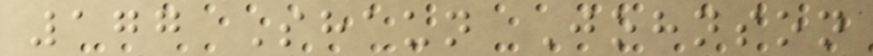177 Shaun Johnson
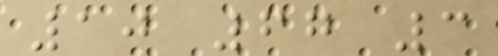10 67 3
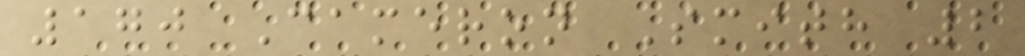170 Cameron Smith 2
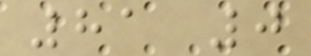81 0
